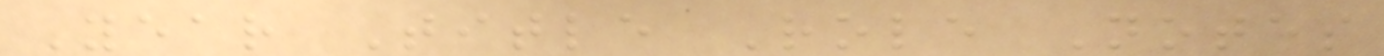Year Title Role Notes
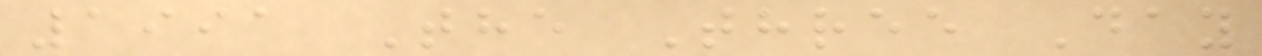1991 The Three Day
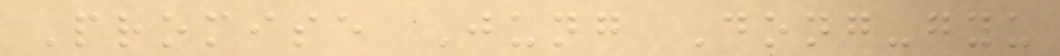Promise Jung Dong-gyu
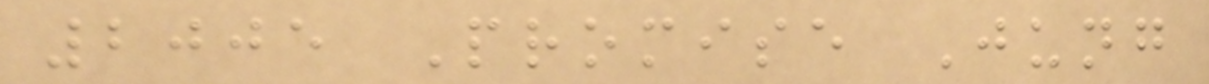2005 Promise Jung
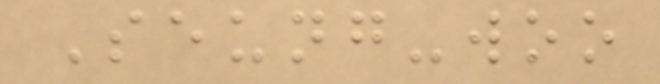Seung-woo
